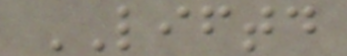LIFTD
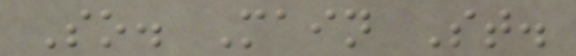So. Main St.
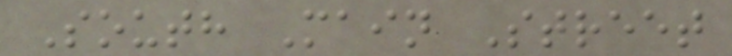South Main Street
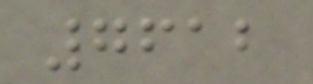7612
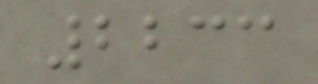2233
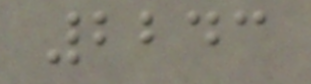2243
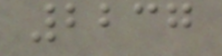2237
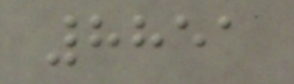8851
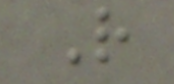R
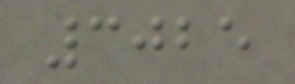3025
